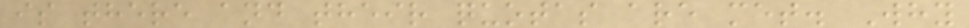is there and their quotas are met. Why
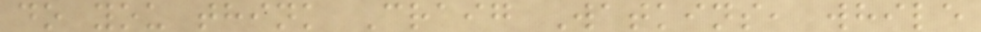do you think Craig Watkins, while
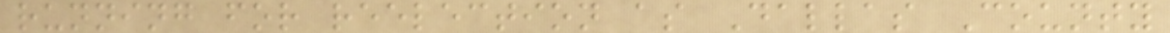running for reelection as Dallas County
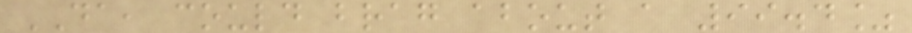DA, could brag about a 99.4%
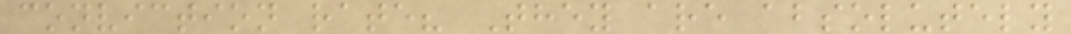conviction rate? They are absolutely
